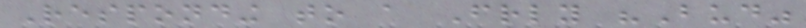Responding to a Friendly "Bud"
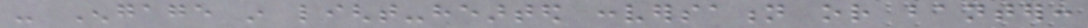- Engage in light-hearted conversation or banter:
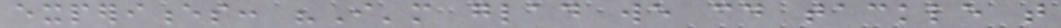experiences: "I'm glad we could tackle that
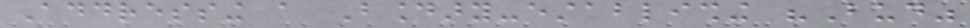Addressing a Boundary-establishing "Bud"
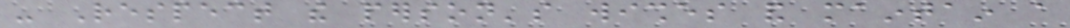- Respect the person's wishes and maintain a
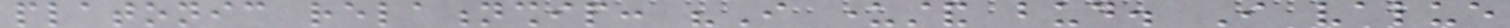platonic relationship: "I understand bud. I value
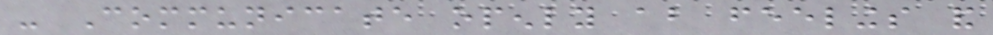- Communicate openly about feelings and
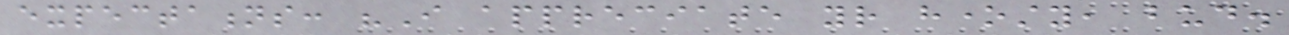expectations: "I appreciate your honesty, bud.
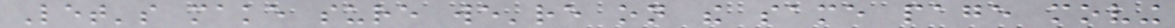Let's make sure we're on the same page moving
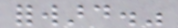forward."
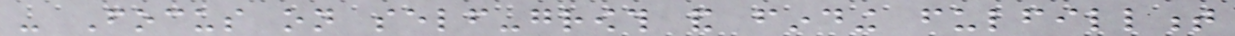- Focus on self-growth and finding fulfillment
